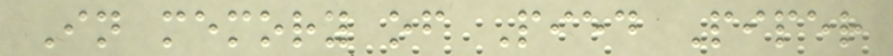In memory of Pied Piper
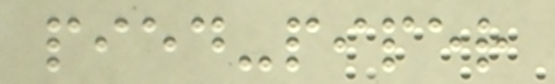pied-piper
